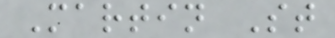Martin St
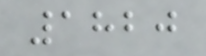1820
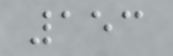153
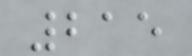215
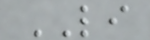LI
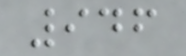946
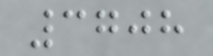3708
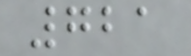721
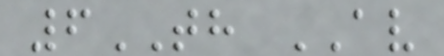6TH AV
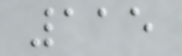115
